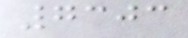7303
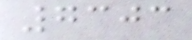7303
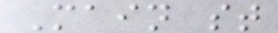Main st
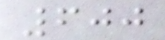600
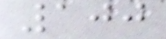100
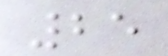25
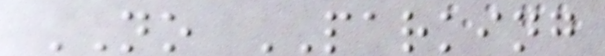NO PARKING
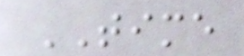TIME
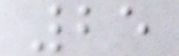25
